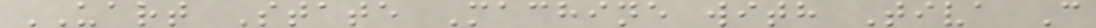UART State Machine with Tiva C
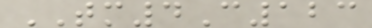TM4C123
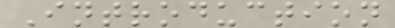Introduction
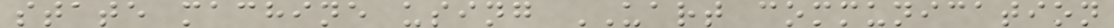state machine using UART communication
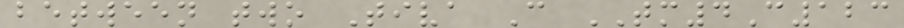between two Tiva C TM4C123
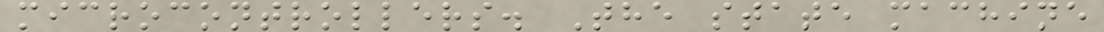microcontrollers. The state machine
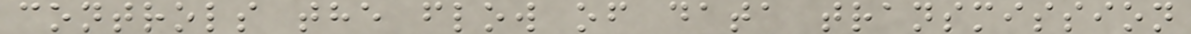controls the flow of data transmission
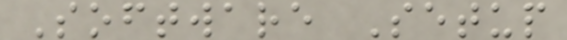Software Setup
